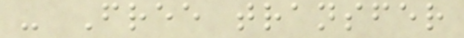- Free transfer
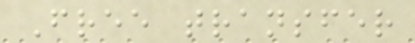Free transfer
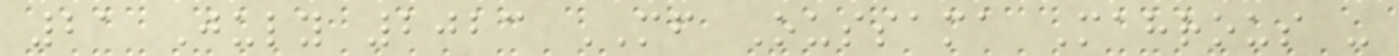21 July 2023 MF Oussama Mahrous -
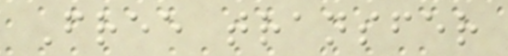Free transfer
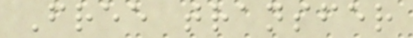Free transfer
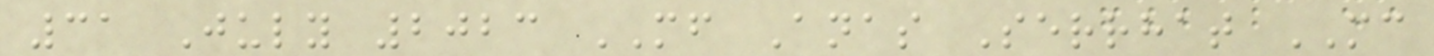31 July 2023 MF Anas Serrhat MC
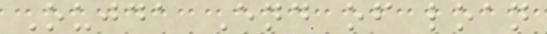Oujda End of loan
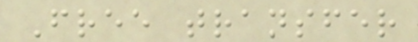Free transfer
